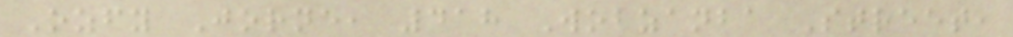Ozfy Jorne, 418 Wobzanba Street,
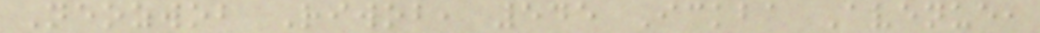Neozwob Riwob, 545 Ickba Avenue,
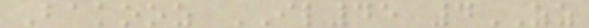Bakooz IL45 4ZZ
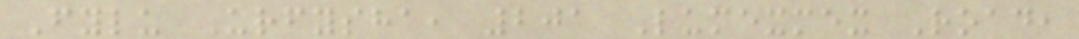Fylu Urfysha, 201 Lumexmex Road,
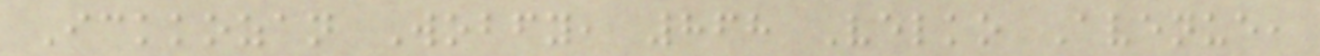Ickkozan Wobfy, 868 Velko Avenue,
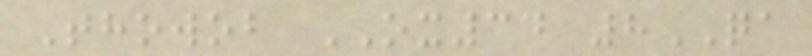Thowob OX34 8QA
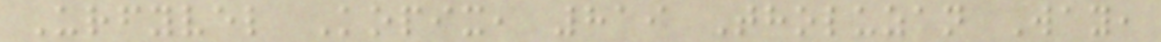Urfyvel Kopix, 819 Tholuzan Way,
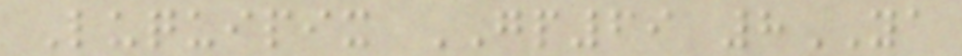Luquipix GP69 8YA
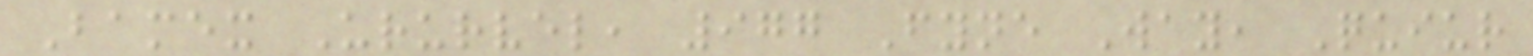Bamex Ururvel, 977 Fyne Way, Quiur
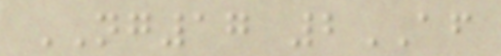NG17 2AF
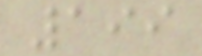199
